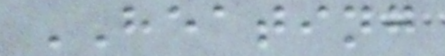HEATING
